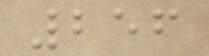256
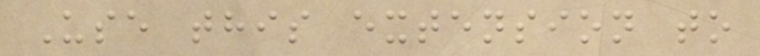Use this extension to
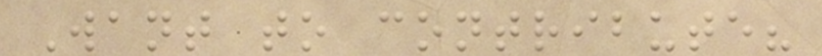Want to contribute?
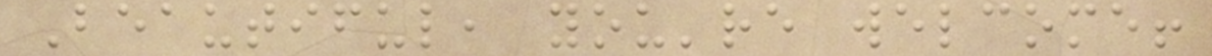Beautiful, you're welcome!
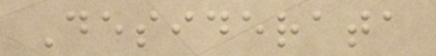Desiderata
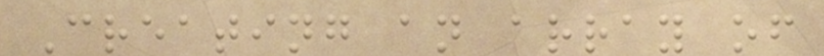Creating an array of
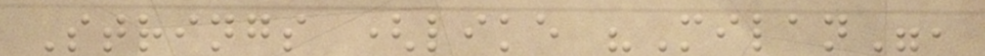Strings (like "Milan",
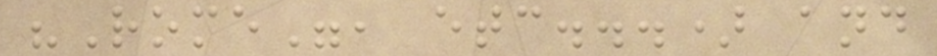"Rome", etc...) and
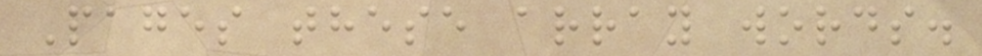Pages these array words.
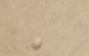'
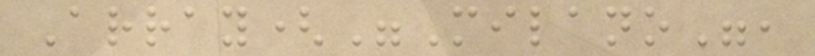Array("Milano",
